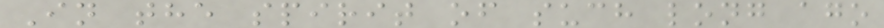In the spirit of such long ago
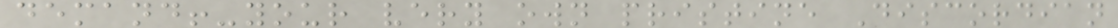demand!-your very own pristine Discordian
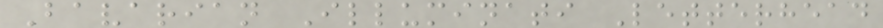Bavarian Illuminati Letterhead
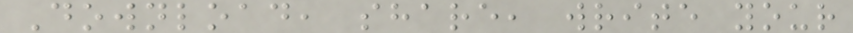Download, share, write your
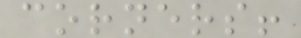corners!
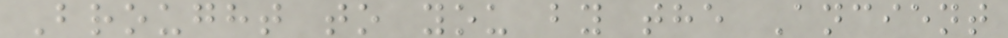Brought to you by the Ancient
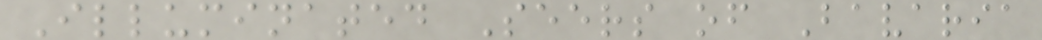Illuminated Seers of Bavaria
